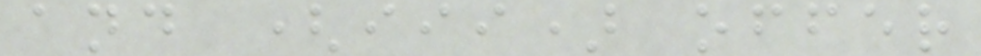and (iii) offer
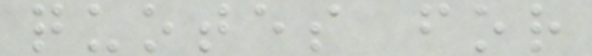quotes for
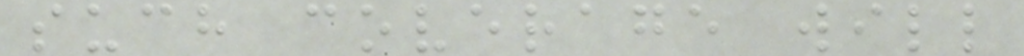such coverage will
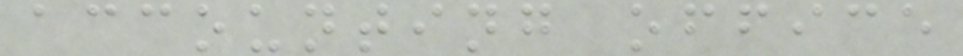accounting office
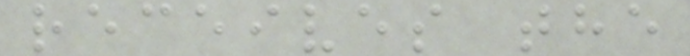receives the
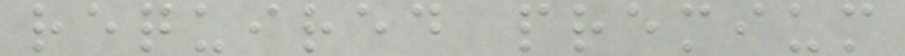required premium
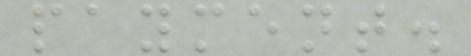payment.
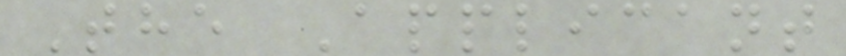The Applicant
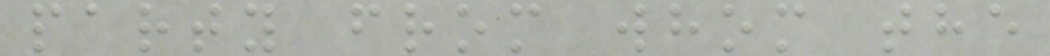party from whom the
